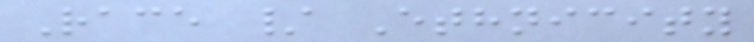Race / Ethnicity
